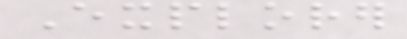Explorer
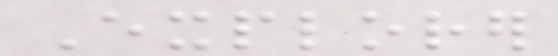Explorer
